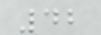42
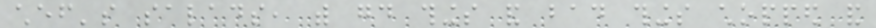chef's salads, with good things and bad things chopped and
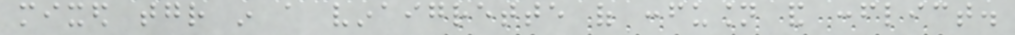mixed together in a vinaigrette of confusion and conflict.
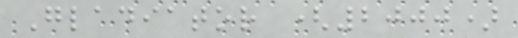Gladiator (2000)
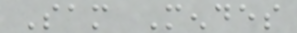Sam Mendes
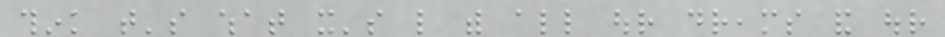think that's what it's like with all our dreams and our
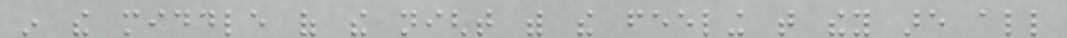in the middle of the night with the feeling that they are all
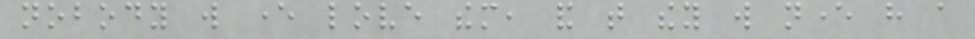nobody will ever love them, and that they will never have a
